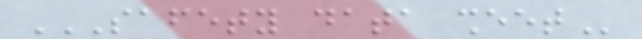SAFETY DATA SHEET
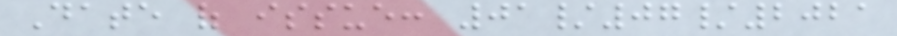Date of issue: 01/07/2021
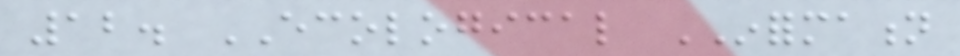12. ECOLOGICAL INFORMATION
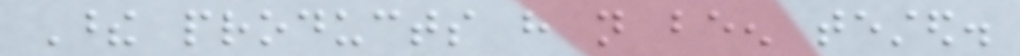These products have not been tested.
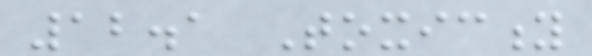12.1 Toxicity
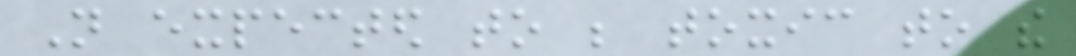Not expected to be toxic to the
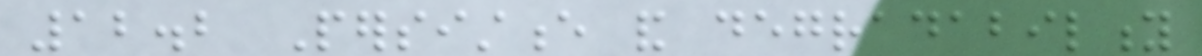12.2 Persistence and degradability
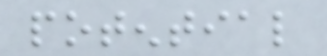potential
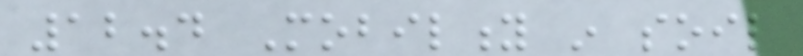12.4 Mobility in soil
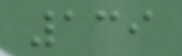139
